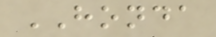HONDA
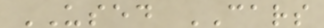USED CARS
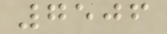7506
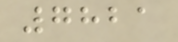7821
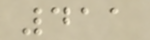411
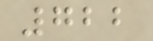722
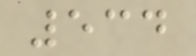534
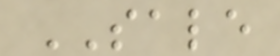SALE
